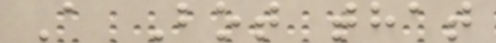A Bot that
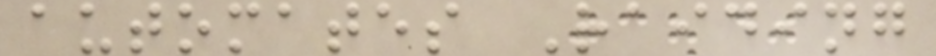automates Raiding
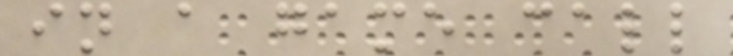in a game call
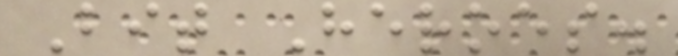Bit Heroes.
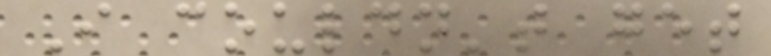I couldn't get
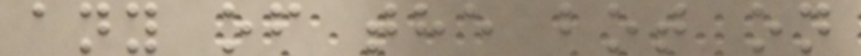any of the bot on
